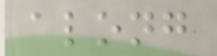along
